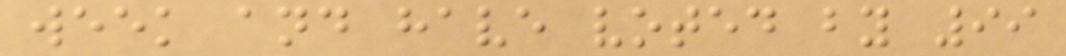week and have voted by 99
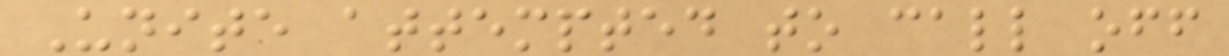Unite attempted to call off
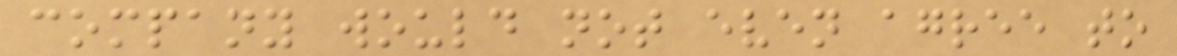company would not even agree to
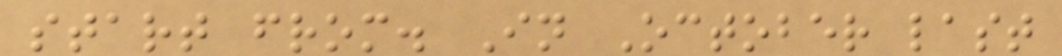start from. In October last
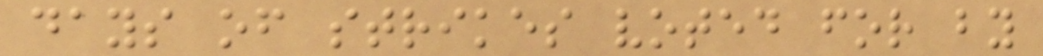days of strikes voted for by
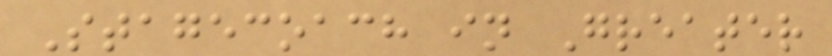Stagecoach in Greater
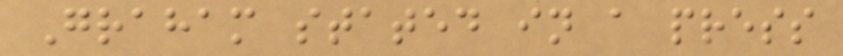Graham stated in a press
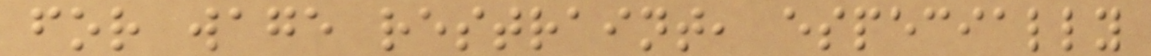for wage restraint, especially
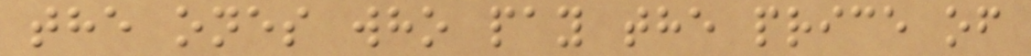the ones who pay the price of
